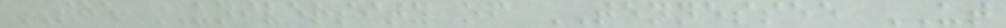THE UNIVERSITY of TENNESSEE UT
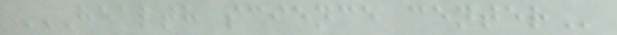HEALTH SCIENCE CENTER
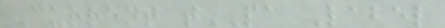Current tPA Label
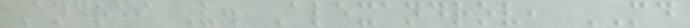Andrei V. Alexandrov, MD
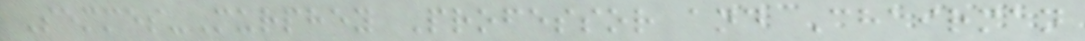Semmes-Murphey Professor and Chairman
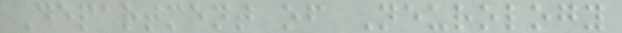Department of Neurology
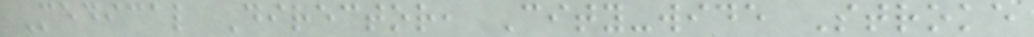Medical Director, City-wide Stroke
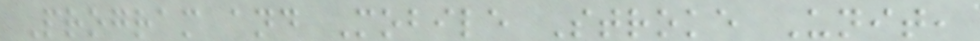Program and Mobile Stroke Unit,
